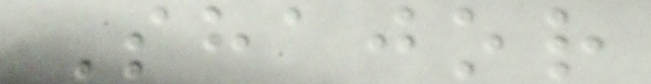Shajor
